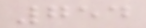754
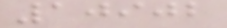10902
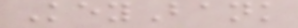KeyBank
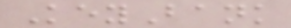KeyBank
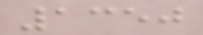1350
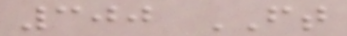300 FT
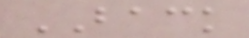BACK
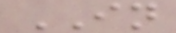IN
